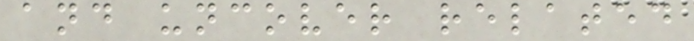and uncover related
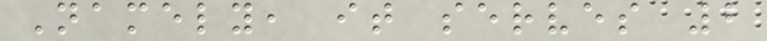Namely, it serves 2
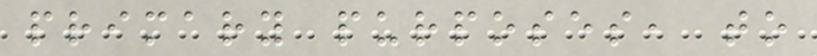primary purposes, to
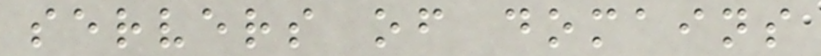servers of domains
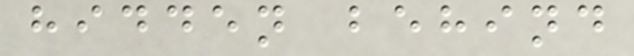hidden behind
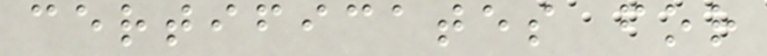certificates for
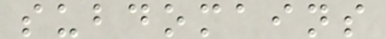subdomains
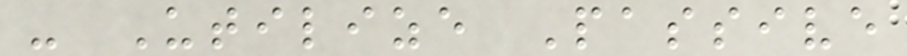- Utilize Passive
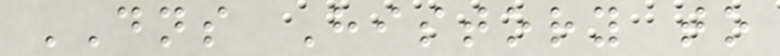DNS History to
